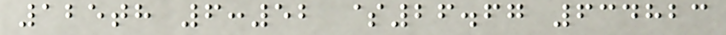125th 6:52 $26.67 634823
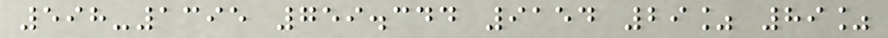598-1395 759.344 9154 29% 89%
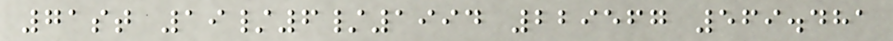71st 19/6/1994 229567 569.481
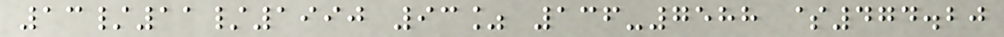13/11/1990 93% 136-7588 $474.20
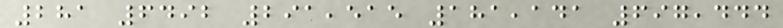281 6492 291,515 181,141 697,444
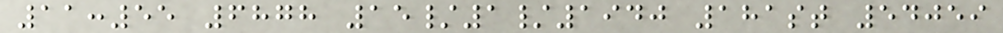11:55 6878 15/1/1940 181st 54059
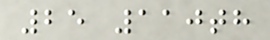25 110th
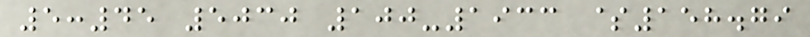5:45 5030 100-1933 $158.79
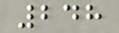248
